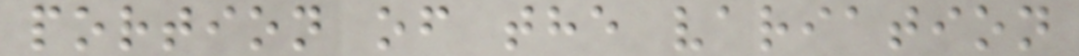portion of the variation
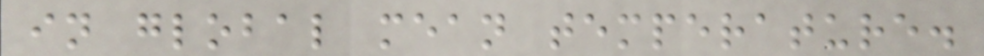in global mean temperature.
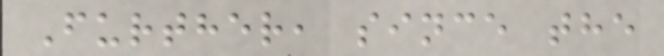Further, since the
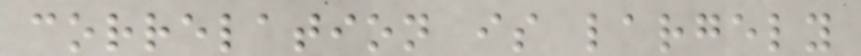correlation is largely
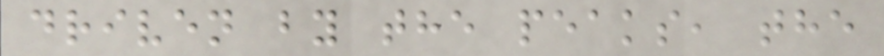driven by the peaks, the
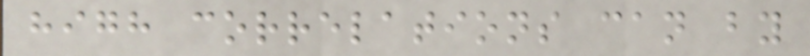high correlations can by
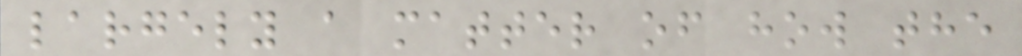largely a matter of how the
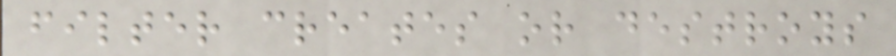filter creates or destroys
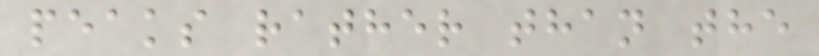peaks rather than the
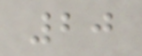20
